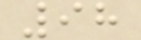98
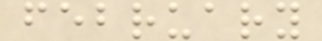february
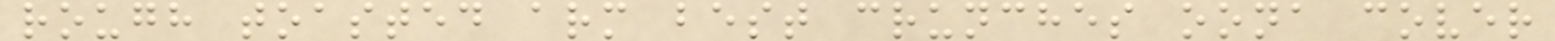rough toasted arm best crunches oona cover
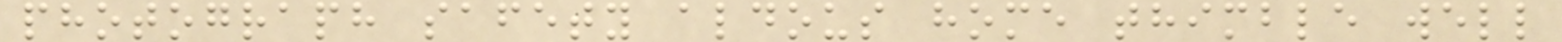photograph safety aldous home thimble well
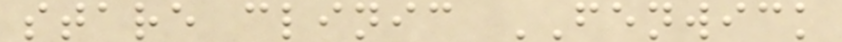stare clinic FENWICK
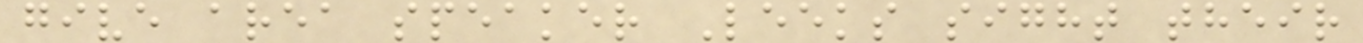give area speaker Leeks sight their
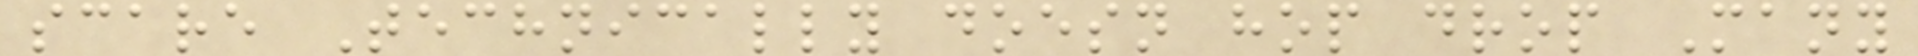scare Technically doesn hop drop Many
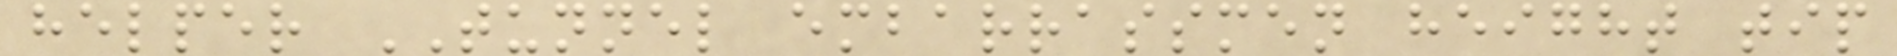helper TUNNEL embarrassmen height tip
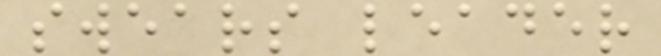swears leader
